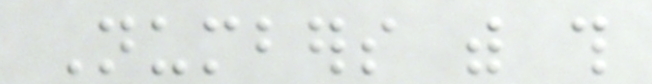Numbers with this
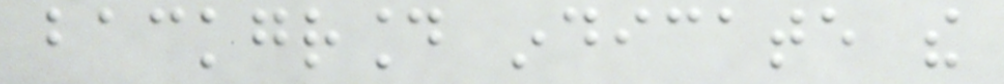background indicate the
